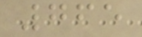765
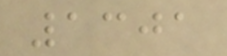1301
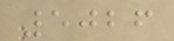5026
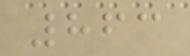863
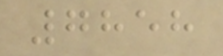7858
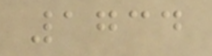1734
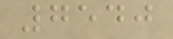7540
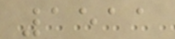1511
